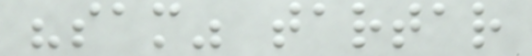"sam" tartar
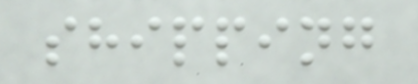shipping
